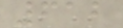612
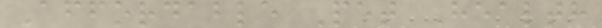Affordable Pet Health
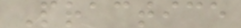Practice
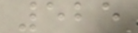525
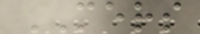MERS
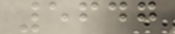5647
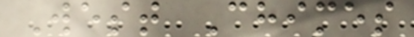West Chimes
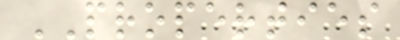PROPERTIES
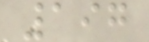197
